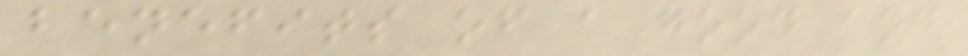benefits of a good and
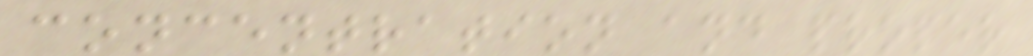concentration and proper
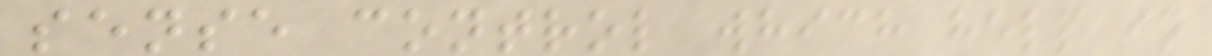sense control which help in
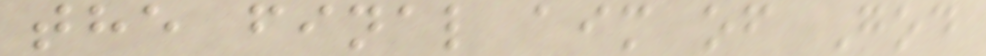the final aim of God
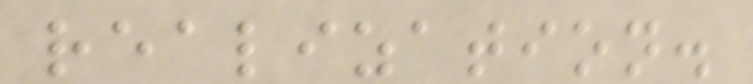realization.
